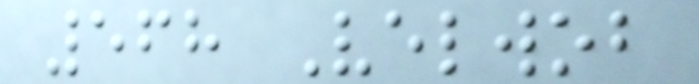568 Velwob
